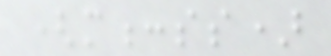(m:ss)
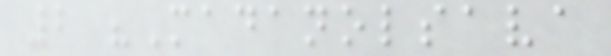2 "Madanolsava
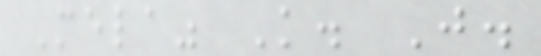Mela" K. J.
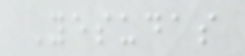Yesudas
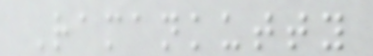Ramankutty
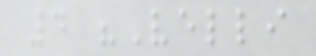4 "Velli
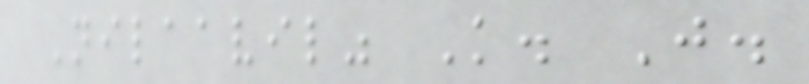Nilaavil" K. J.
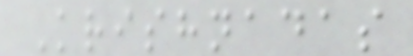Krishnadas
